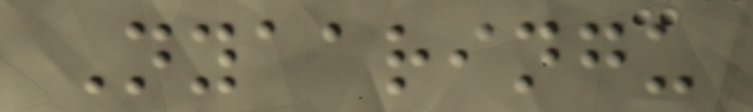Nyaaringu
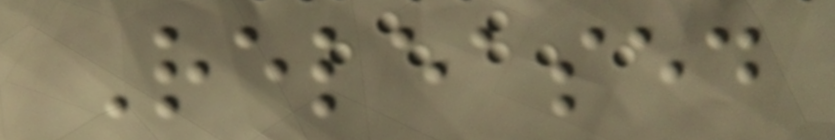Released
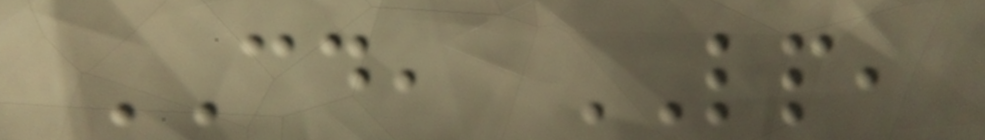CD, LP,
